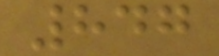847
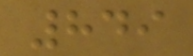849
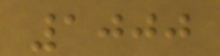1000
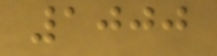1000
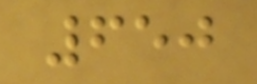650
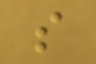s
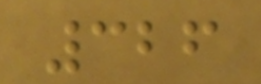326
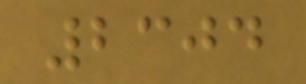2304
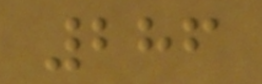286
